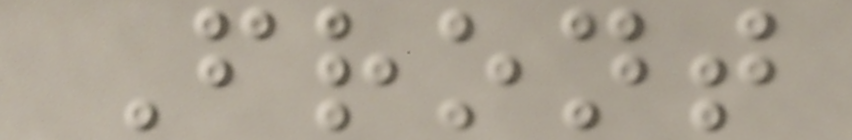Front
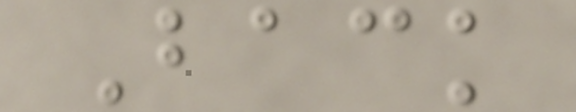Back
